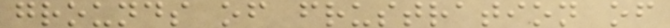grounds of frustration of
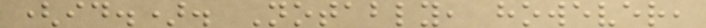(id.). Notably, however,
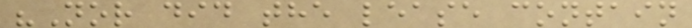"Nor did the lease contain
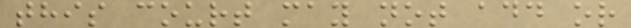this court may not add or
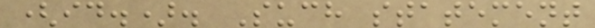(id.). Such statement
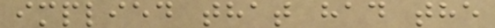implied that had the
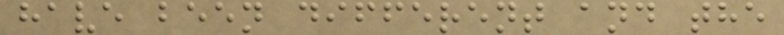have been different and the
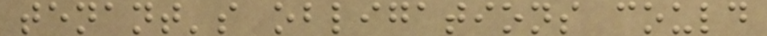tenant's obligations could
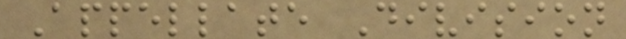Appellate Division
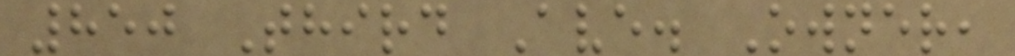850 Third Ave. Owner,
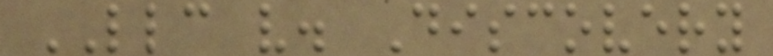LLC v. Discovery
